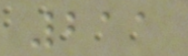211
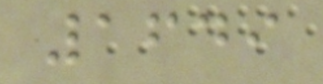1649
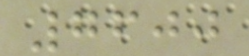7600
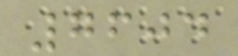7604
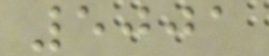5001
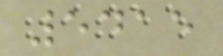5415
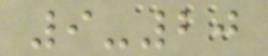9-20
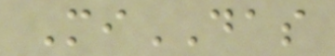MiDAS
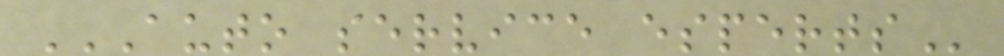AUTO SERVICE ESPERTS
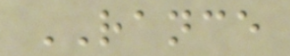RANCE
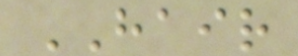HAIR
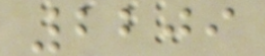2209
